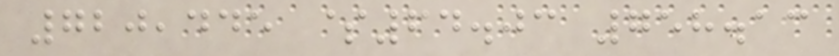720,445 $64.03 758.13
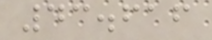43.616
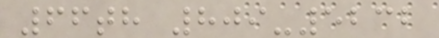66th 809-5232
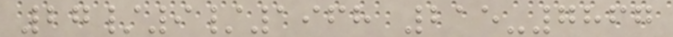27/9/1968 215-7867
